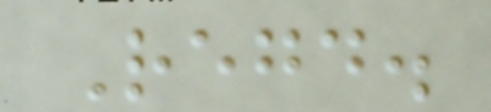Regd.
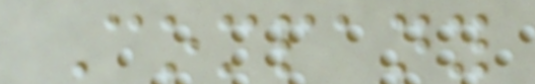Company
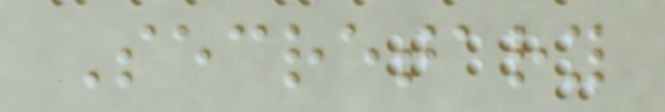Secretary
